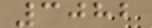3082
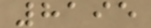8195
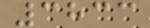3833
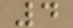4
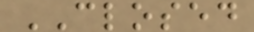CLOSED
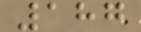187
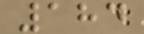184
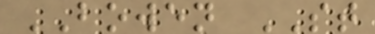BOWEN ST
